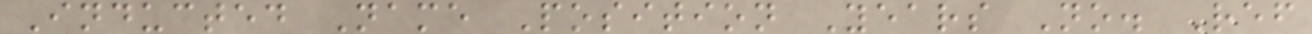Inducted Name Position Years No. Ref
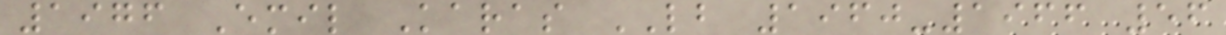1976 Emil Karas LB 1960-1966 56
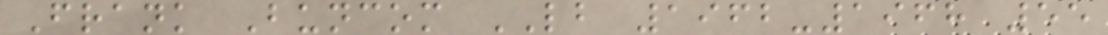Frank Buncom LB 1962-1968 55
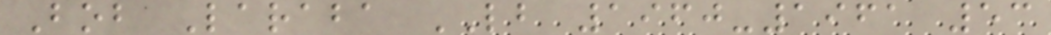Bob Laraba LB 1960-1961 53
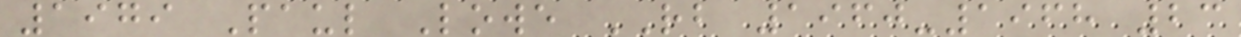1979 Paul Lowe RB 1960-1968 23
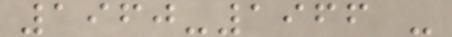1960-1966 -
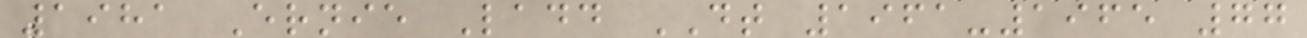1981 Ernie Ladd DT 1961-1965 77
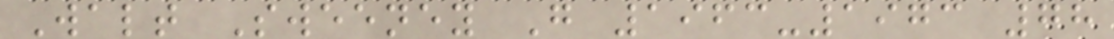Walt Sweeney G 1963-1973 78
